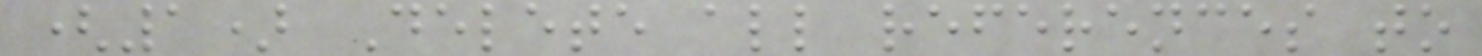(1) Delete all references to
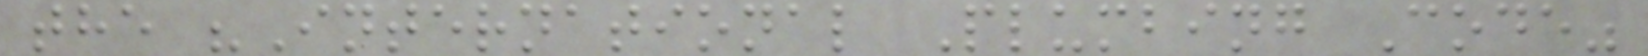the "International Plumbing Code"
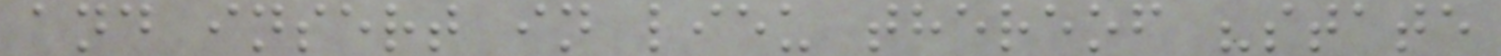and insert in lieu thereof "state
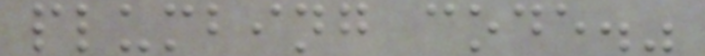plumbing code."
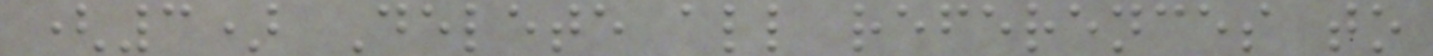(3) Delete all references to
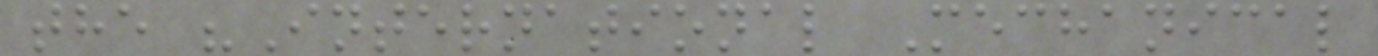the "International Mechanical
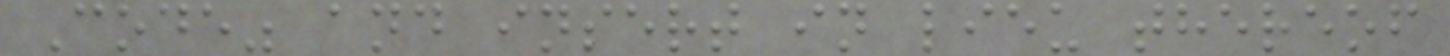Code" and insert in lieu thereof
